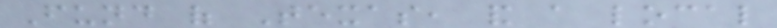Fund of Texas, and a local
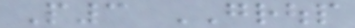P3 GROUP
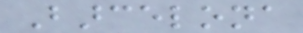Barcelona
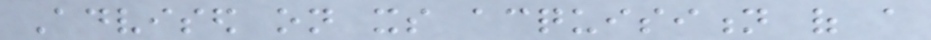Advised on its acquisition of a
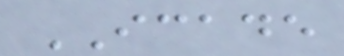ICADE
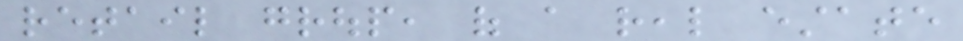retail group, of a real estate
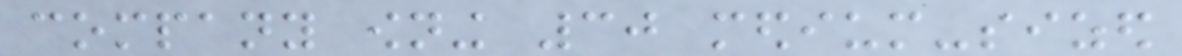company owning 30 medium-sized
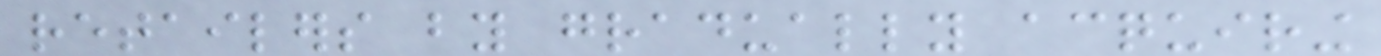retailers by gradually acquiring
